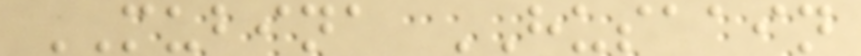MUBINA HUSAAIN
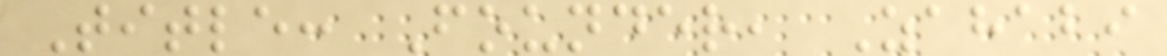Title: Founder, Zahabi
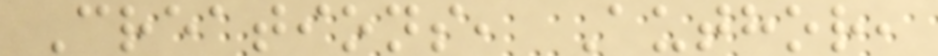Creations, Author,
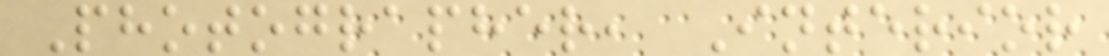Photographer, Interior
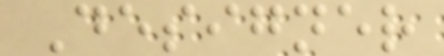Designer
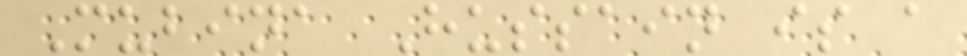Mubina Hussain is a
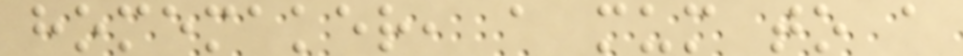homemaker, a mum to a
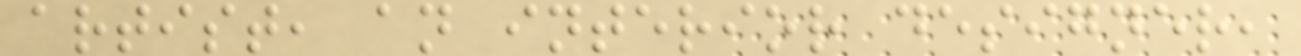artist, an interior designer,
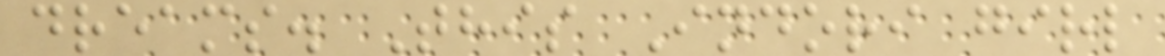dreams. This Indori girl
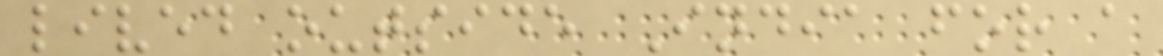lived outside India for a
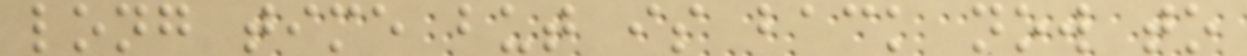long time but is back now to
